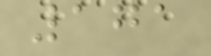171
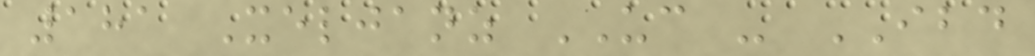181 Xeljanz UC - IBD
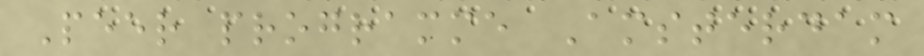Peer programme Amsterdam
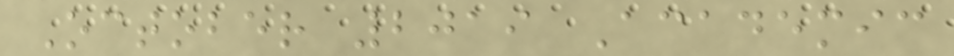October 2019 Academic
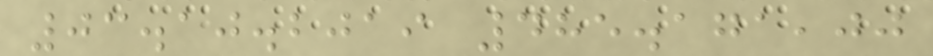03.10.2019 485.171,00
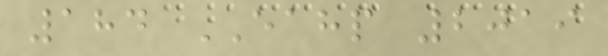184 EAHP 2019
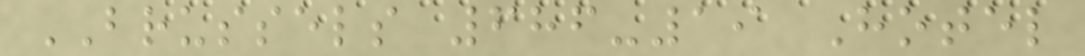BRUSSELS 686-19 Hotel
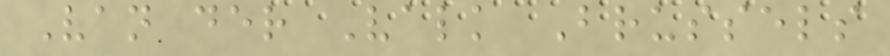Van der Valk Brussels
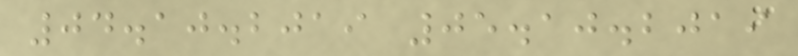04.10.2019 05.10.2019
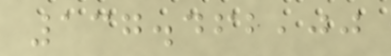137.462,00
